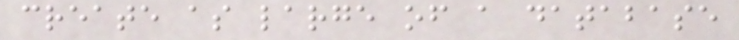create as large of a database
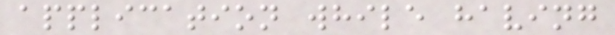application while having
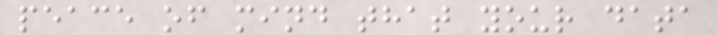peace of mind that your data
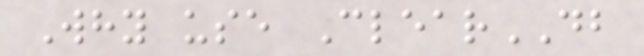Why use ClearDB
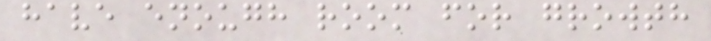have enough room for growth
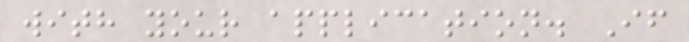with your application. If
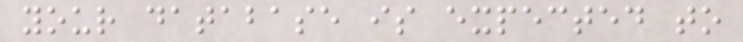your database is expected to
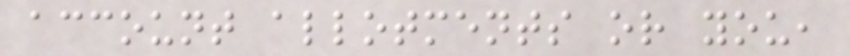account allotments or you,
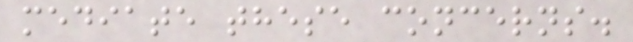mediate these concerns.
